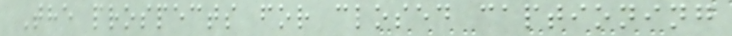The prospects for closed captioning
